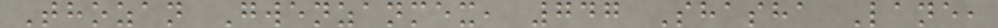Thozan Gwenzanmex, 747 Shasha Lane,
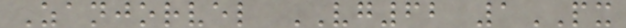Zanjorvel VG62 1PX
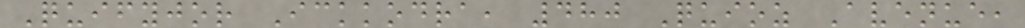Quifyjor Ickkodra, 480 Quioz Avenue,
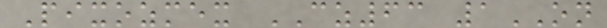Pixozmex CZ63 1ON
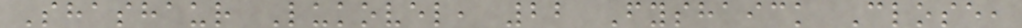Shashaur Lukovel, 22 Fyshaick Close,
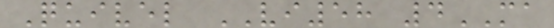Quivel VI58 4MA
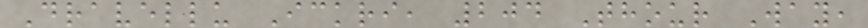Dravellu Ickri, 204 Thour Way,
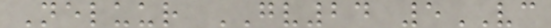Neluur GV24 5VC
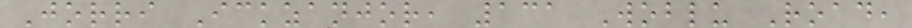Jorri Ickzanjor, 131 Woblu Road,
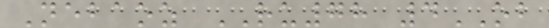Nebaoz RU78 4OB
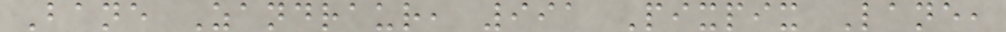Bane Zandraur, 991 Pixpix Lane,
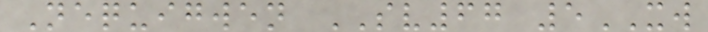Nequigwen SV67 5XW
